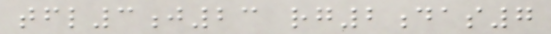tfl3j23 rg2das7
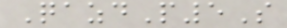QazdP5S
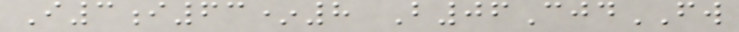I3i63*8 B06CjdFW
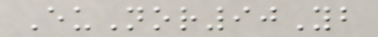EuNor90Yb
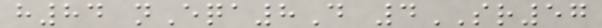h84 nEqa8D 4SR57
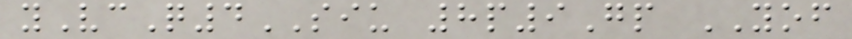yVcQ4SIU 8p9Gp YOF
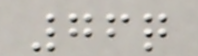76q
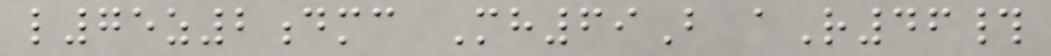l75z2dmc Mh69B aR46#
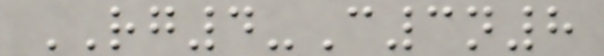RG4-C3n8
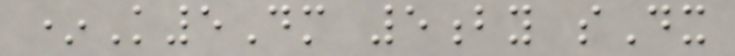*K5Dm 5by sDx
